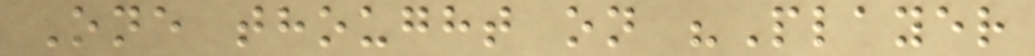One thought on "Player
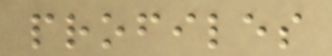profiles
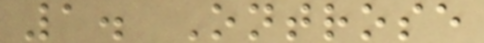1. Ontrose
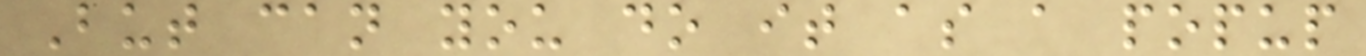But can you do it as a popup
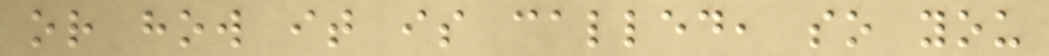or how it is called, so you
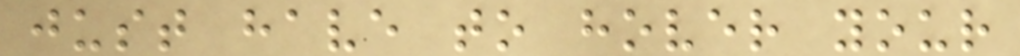just have to hover your
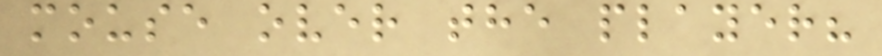mouse over the player?
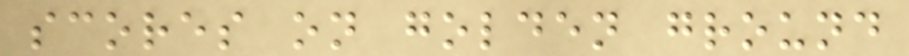scores on golden ground
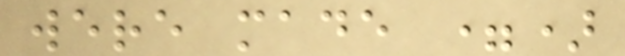were made =)
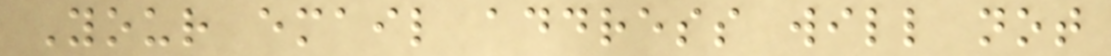Your email address will not
